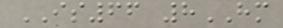IS66 8HM
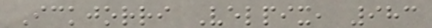Ickjorri Velpix, 983
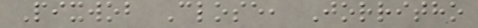Pixwob Close, Jorritho
